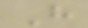H
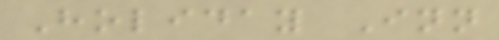Holiday Inn
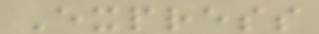Express
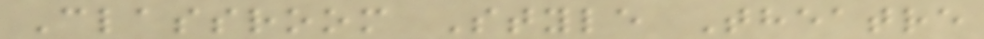Classroom Style Theatre
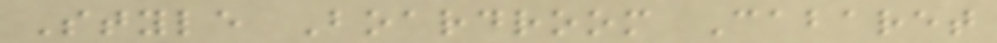Style Boardroom Cabaret
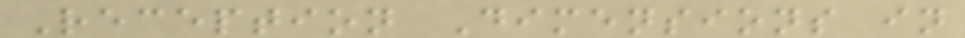Reception Dimensions in
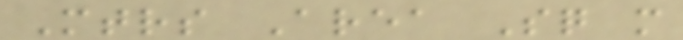Mtrs Area Sq m
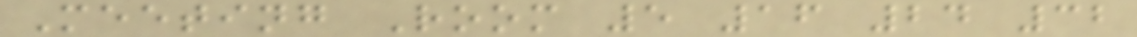Meeting Room 5 16 24 32
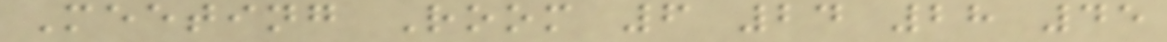Meeting Room 6 24 28 45
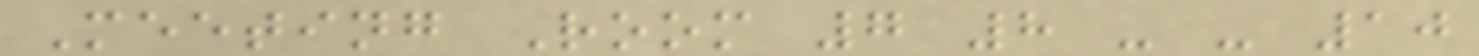Meeting Room 7 8 - - 10
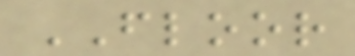FLOOR
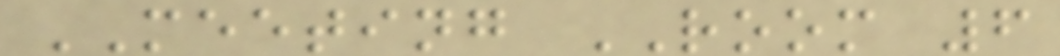MEETING ROOM 6
